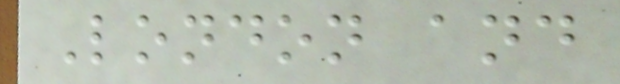London and
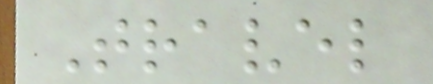Travel
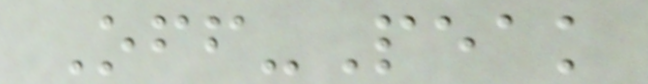Off-Peak
